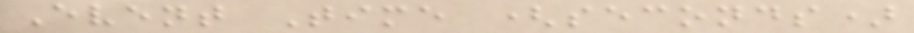Event Time (seconds)
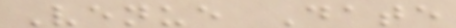Venue Date
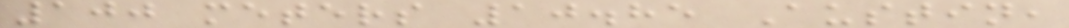100 meters 10.85 Austin,
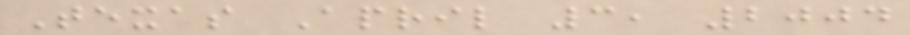Texas April 3, 2004
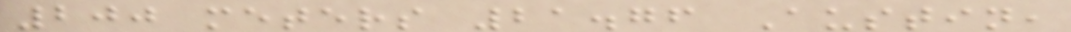200 meters 21.76 Austin,
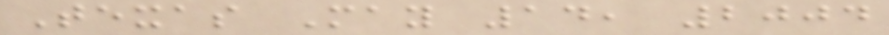Texas May 14, 2004
